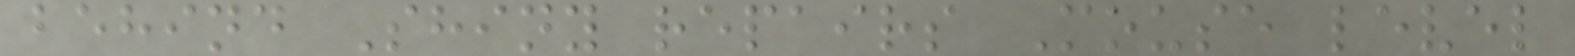behind Shiny repairs Mouse level
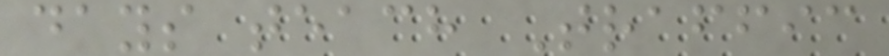days teach Traffic
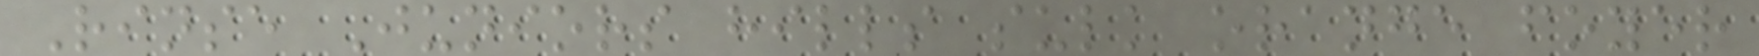Rinse Juniors hills sulk orange foyer
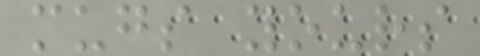mugs yours
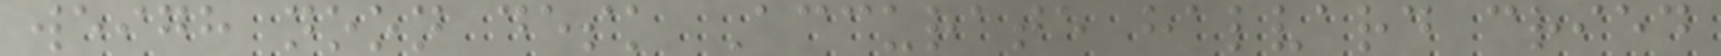weigh noon desk Accurate halvard cried
